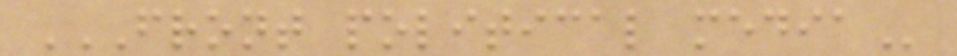FRONT POLITICAL MEDIA
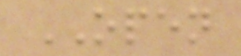OPEN
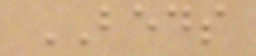BEDS
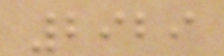2929
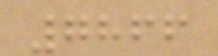7866
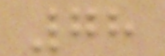78
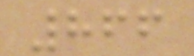866
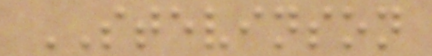STEVINSON
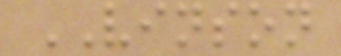VINSON
